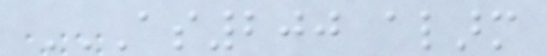AS200 ALARM
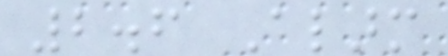2.6 Alarm
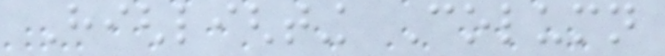Highlighting Column
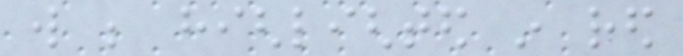will be highlighted in red
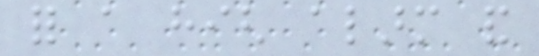for a high alarm and
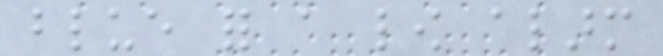blue for a low alarm
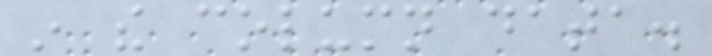in the column data.
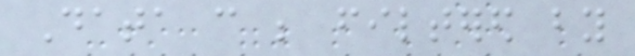Data can be filtered by
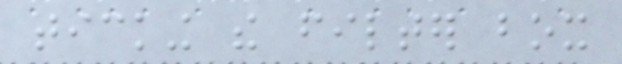ticking the filter box
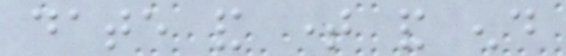date and time and end
